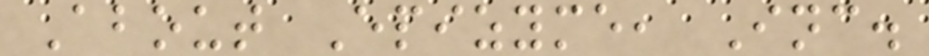About Epizyme, Inc.
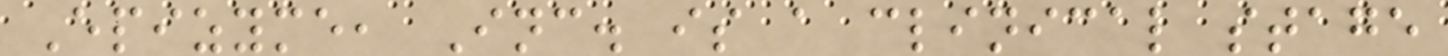Epizyme, Inc. is a clinical stage
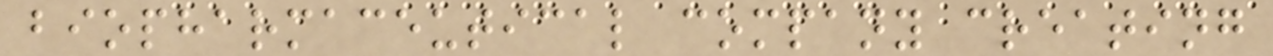biopharmaceutical company creating
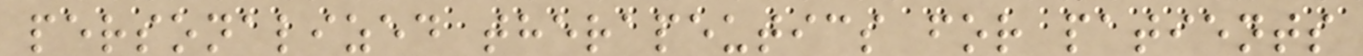personalized therapeutics for patients
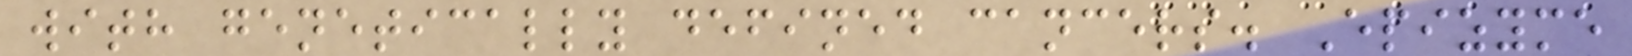with genetically defined cancers. Epizyme
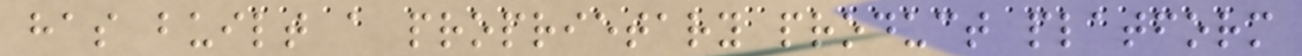has built a proprietary product platform
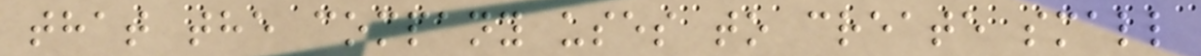that the company uses to create small
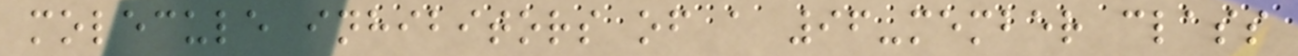molecule inhibitors of a 96-member class
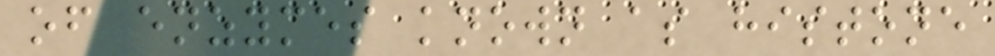of enzymes known as histone
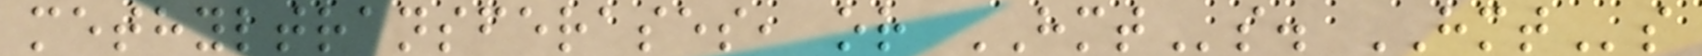methyltransferases, or HMTs. HMTs
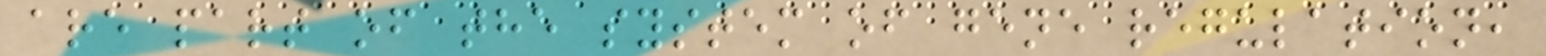are part of the system of gene regulation,
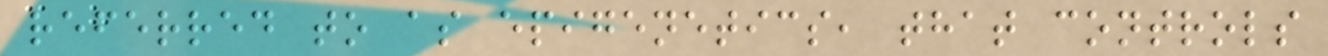referred to as epigenetics, that controls
